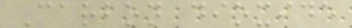Carbon dioxide
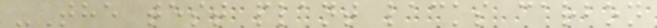-The test plant lacks carbon
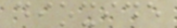dioxide
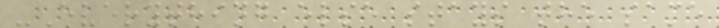-Everything else stays the same
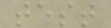test
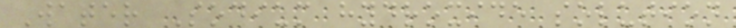Water Sodium hydroxide solution
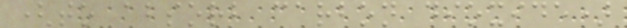(to absorb carbon dioxide)
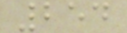254
